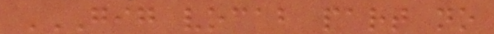GIG VOCAB PART NO
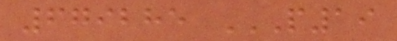679285 P19
